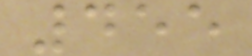455
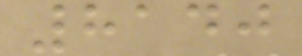8140
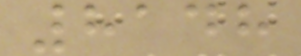8148
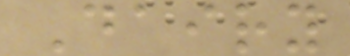Dairy
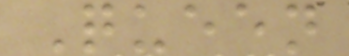Queen
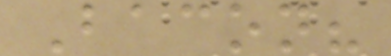Bacon?
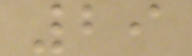29
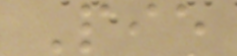Pie
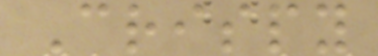Crispy
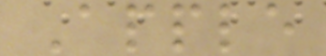Apple
